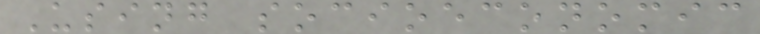Using socioeconomic
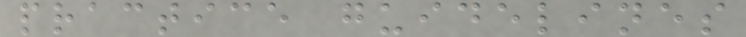practice guidelines
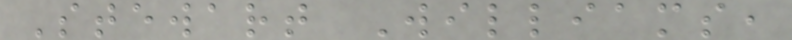Stewart Williams,
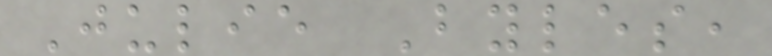Julie Byles,
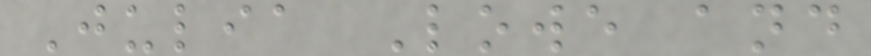Julia Lowe and
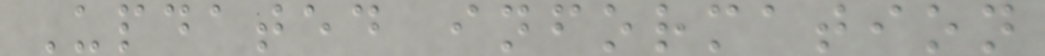Updated information
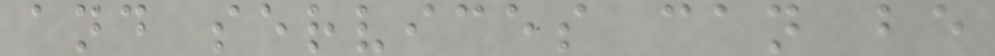and services can be
